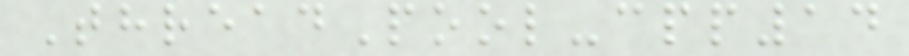ThreadPool-cpp14
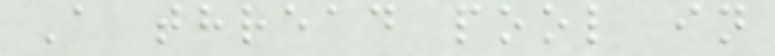A thread pool in
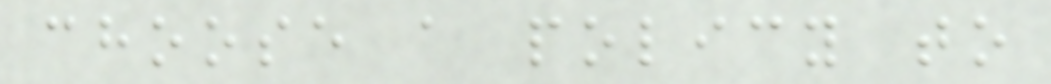choose a policy to
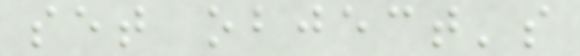set object's
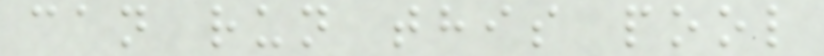can run this pool
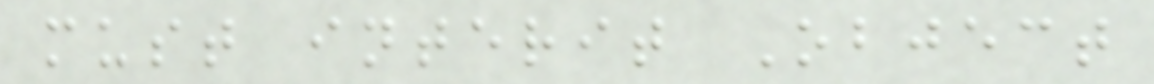must interit Object
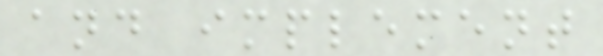and implement
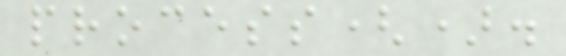process().
